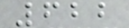622
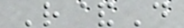R&D
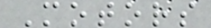Motors
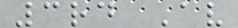3rd Av
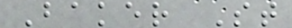Baker St
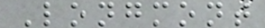Longmont
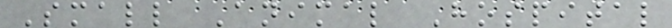Small Animal Hospital
